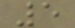5
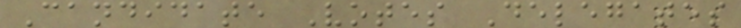Candidate Votes Delegates
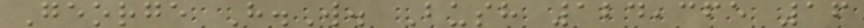George H.W. Bush 124,365 16
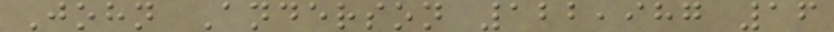John Anderson 122,987 16
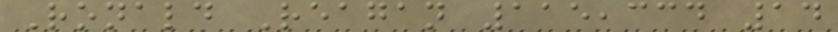Ronald Reagan 115,334 14
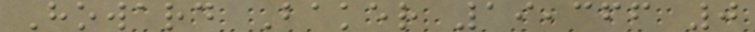Howard Baker 19,366 0
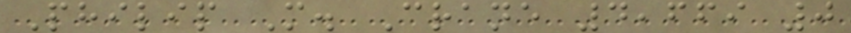Philip M. Crane 4,669 0
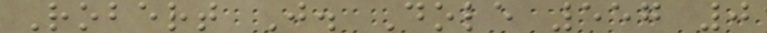Robert J. Dole 557 0
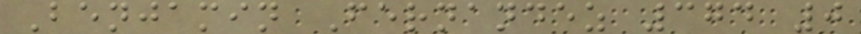Benjamin Fernandez 374 0
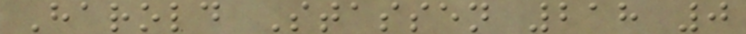Harold Stassen 218 0
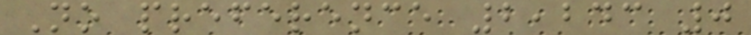No preference 2,243 0
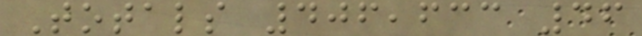Totals 406,633 46
